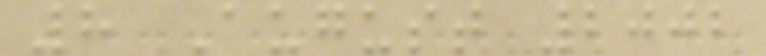8 August 2002
